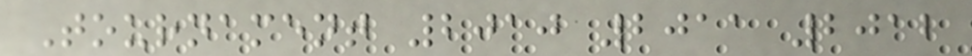Tournament 2010 2011 2012
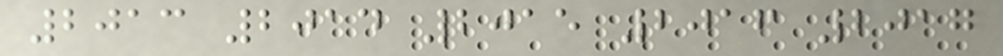2013 2014 2015 2016 2017
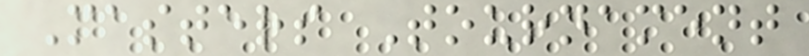Masters Tournament
